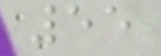55
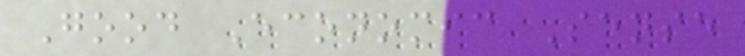Good Economic Sense
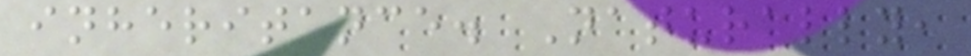inheritance. Naturally,
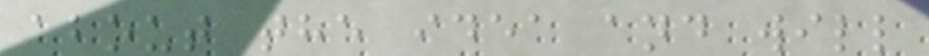about the idea and will
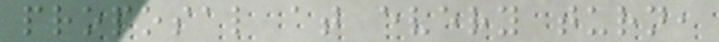proposal at every turn,
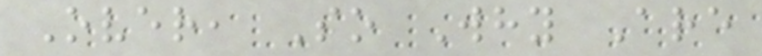Over, So Why Are
